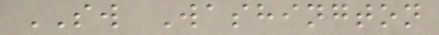SW Washington
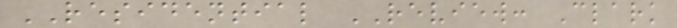RESIDENTIAL REVIEW: Clark
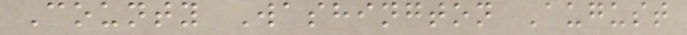County Washington August
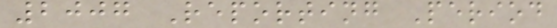2007 Reporting Period
